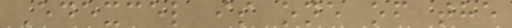Edexcel is one of the
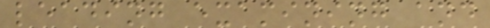leading examining and
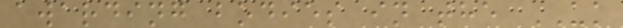awarding bodies in the UK
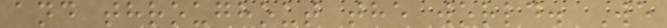and throughout the world. We
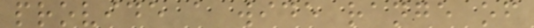provide a wide range of
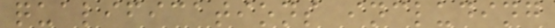qualifications including
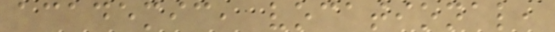academic, vocational,
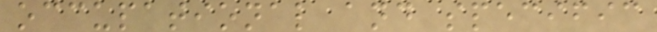occupational and specific
